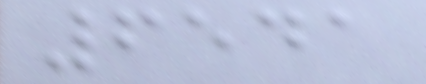6541
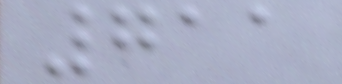711
